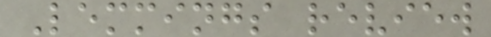Lemmings review
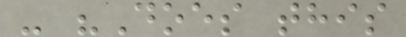- "Does this
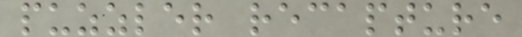puzzler recapture
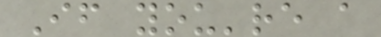If you're a
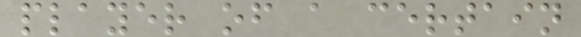player of a certain
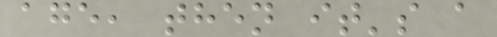age, then it's a
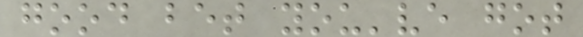good bet you've got
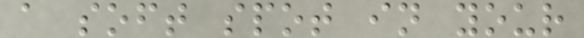a soft spot in your
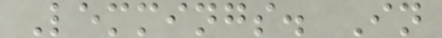Lemmings. In
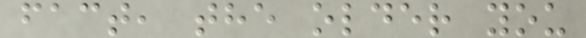fact, the older you
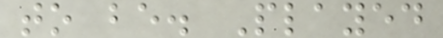to be. Played
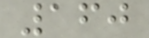160
